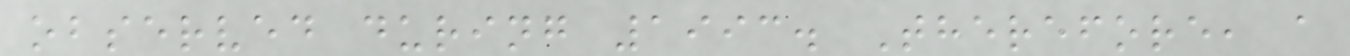observed during 1993. Therefore, a
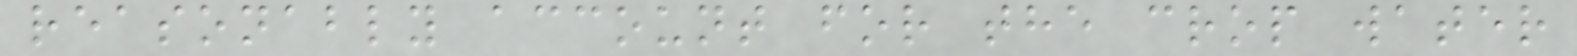reasonably account for the crop water
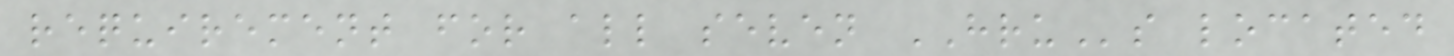requirement for all seven HRUs located
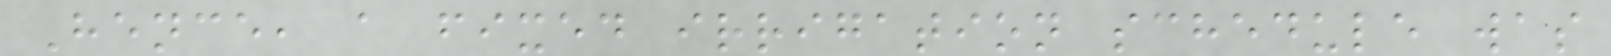Hence, a fixed irrigation schedule was
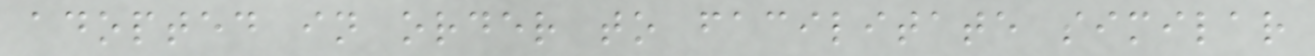adopted in order to facilitate similar
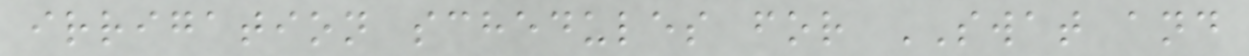irrigation schedules for SWAT and
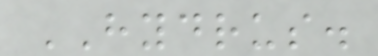HYDRUS.
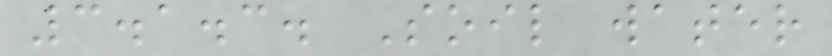3.1.3. Soil water
